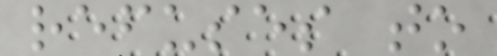refuses to
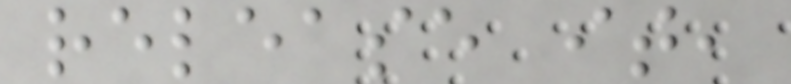release it,
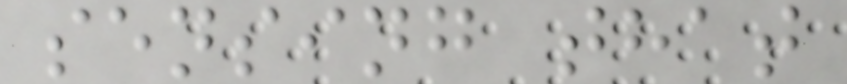sensing that
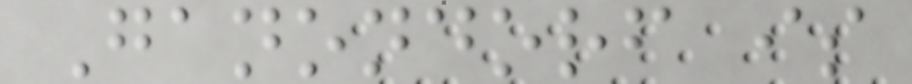Ganondorf is
